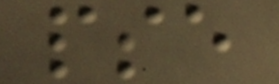pse
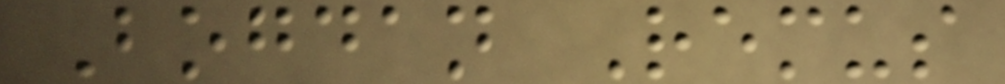Bogdan Remus
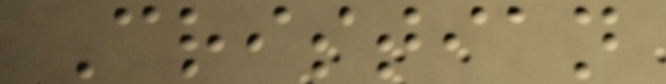Cristian
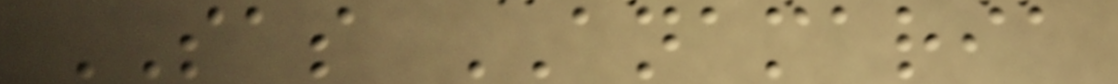SAS ANAMARIA
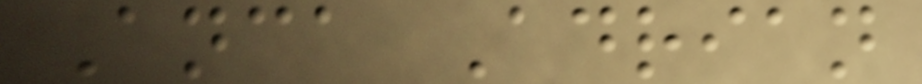Anca Adrian
